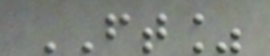FT%
